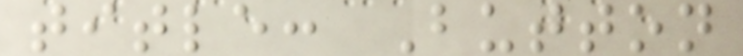title: Button
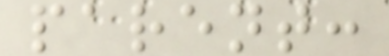parent:
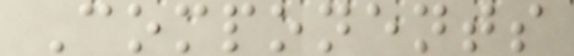Components
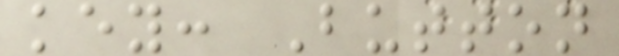key: Button
